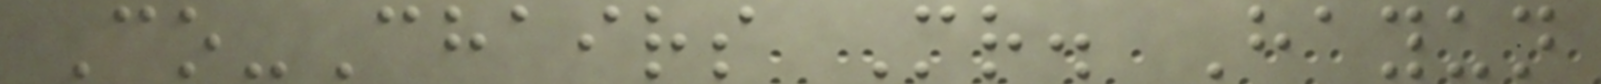Co-Chairs Mr. Hayun
